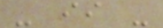- ii -
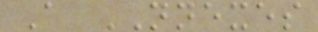A NNEXES
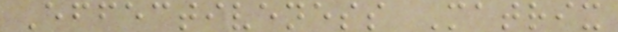Effectiveness Matrix
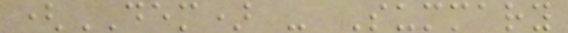(DEM) - Summary
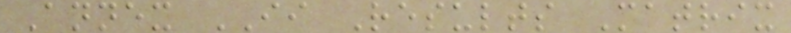Annex II Results Matrix
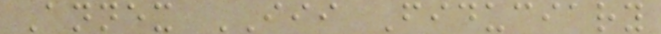Annex III Fiduciary
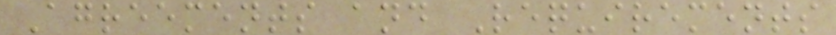Agreements and Requirements
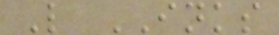L INKS
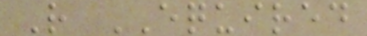R EQUIRED
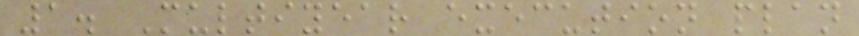1. Multiyear execution plan
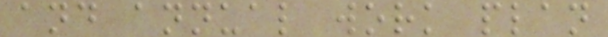and annual work plan
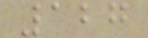127
